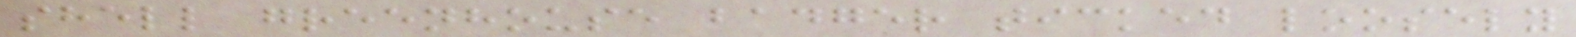shell greenhouse badger ticked loosely
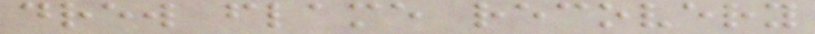drew flame recovery
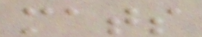mats
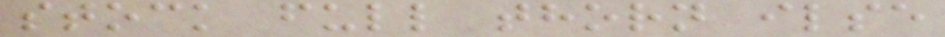stock full thorn ilse
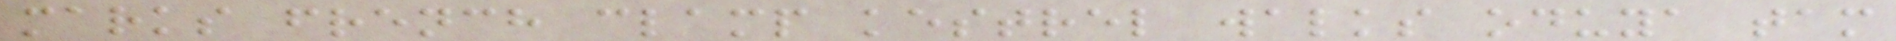marks french clamp kestrel walks oduya tam
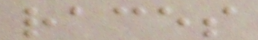races
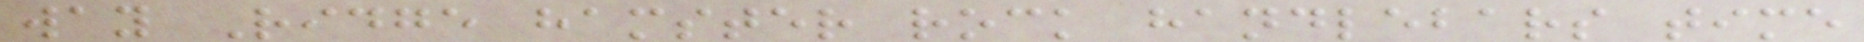way Ridge hamster rock handlebars time
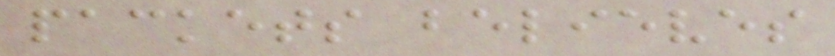packets believes
